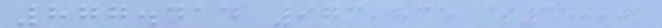877.414 973,835 $350.01
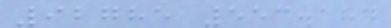92785 553.184
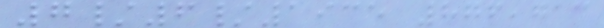7/6/1935 876,713
